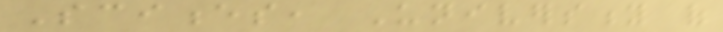Sciences, University of
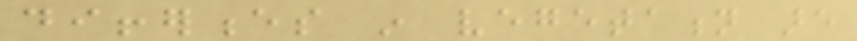differences in vegetation are
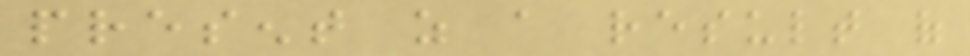present as a result of
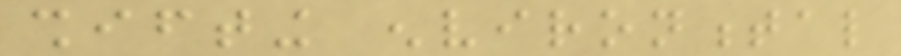shifting environmental
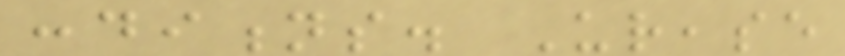conditions. Urease
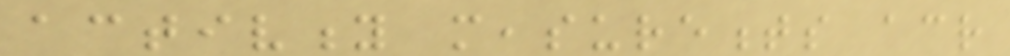activity measurements across
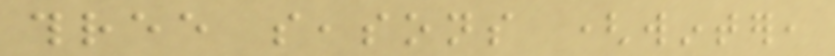three seasons (winter,
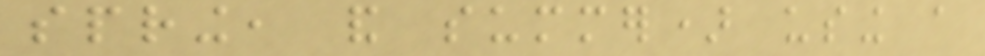spring, and summer) using a
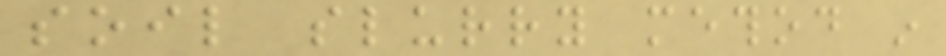soil slurry method in
